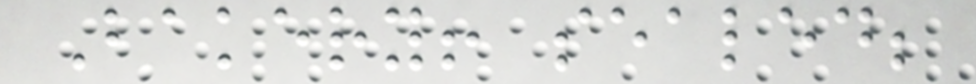Bakery! sealed;
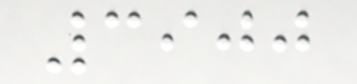3900
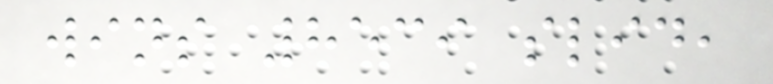wins 8539 slid,
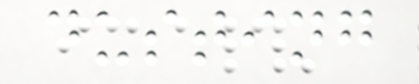dusting
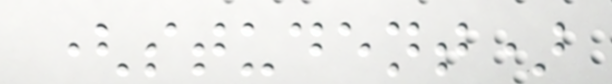(student)
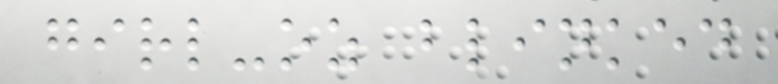girl-oz blinked
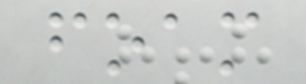foam
